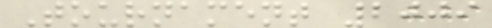Tournament 2009
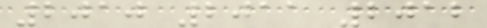2010 2011 2012
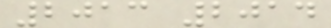2013 2014
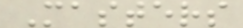Masters
